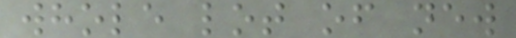whole lot of new
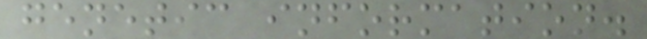genetic information.
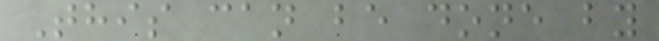This can be done by
